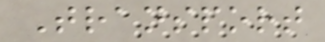Transport
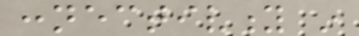connectivity in
